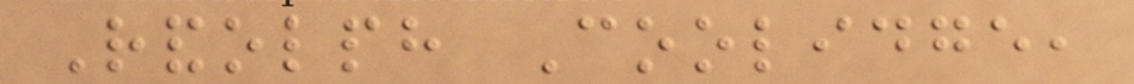Randolph Coolidge,
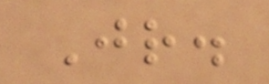Jr.
